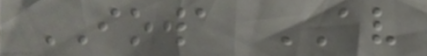IOWA AV
